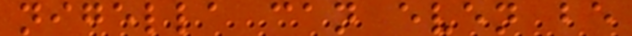nigella can even be
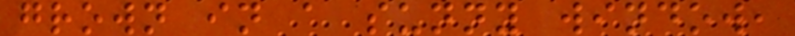grown in a sunny window,
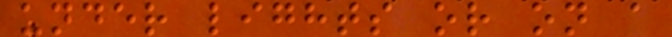under lights or on a
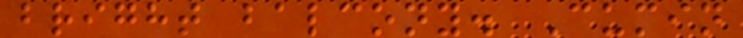bright balcony. Cumin
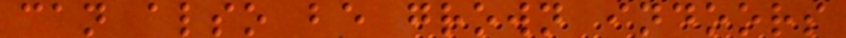can also be grown indoors
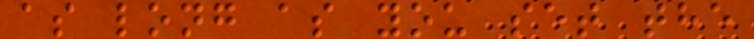as long as you set the
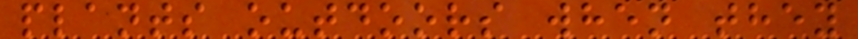plants outdoors when they
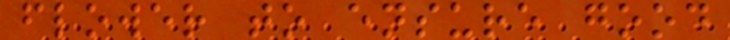flower to ensure good
